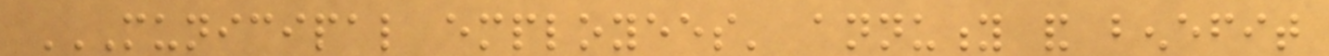MUNICIPAL EMPLOYEES' ANNUITY AND BENEFIT
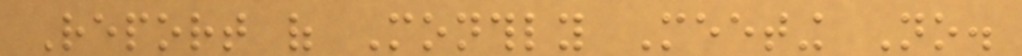Report of Monthly Meeting No.
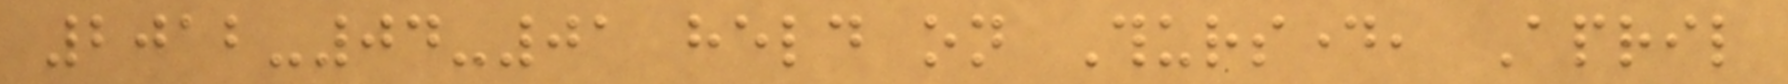2012-04-01 held on Thursday, April
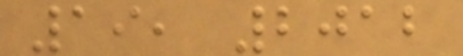19, 2012
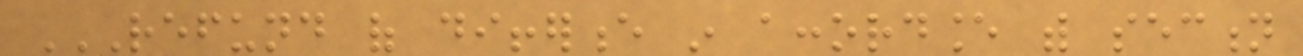REFUND OF DIFFERENCE IN ACCORDANCE WITH SECTION
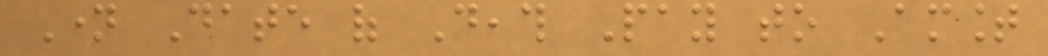Name Date of Death Pay to Amount
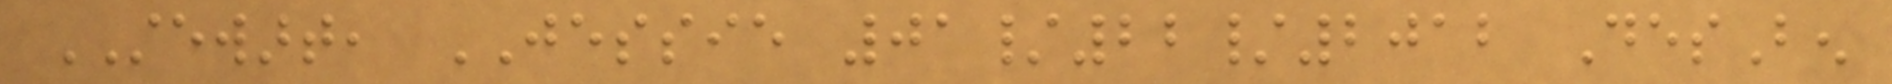STEWART, JESSIE 01/22/2012 DesBen
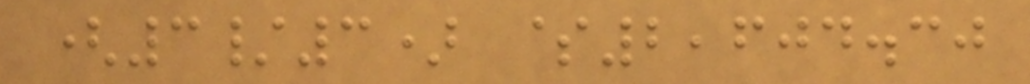(3/3) $2,604.30
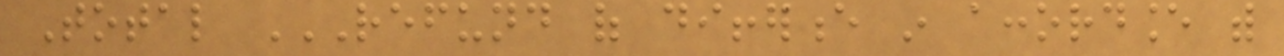Total REFUND OF DIFFERENCE IN ACCORDANCE WITH
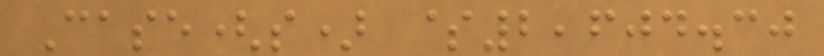Case(s) $2,604.30
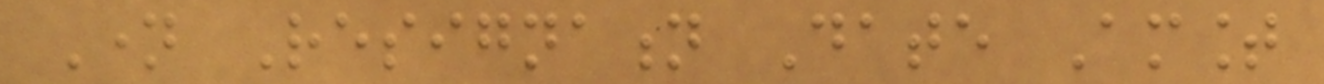Name Resignation Date Amount
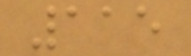115
